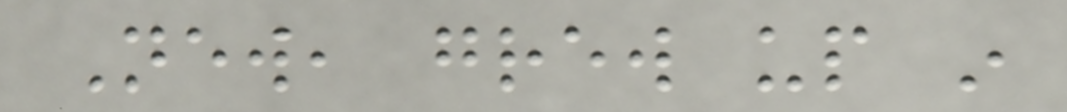New, grew up in
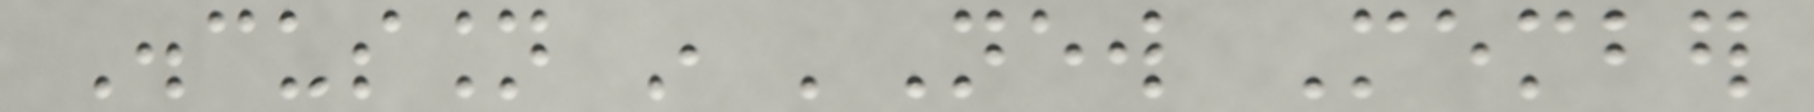Discussion in 'New Member
